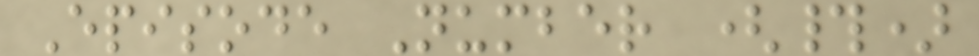Episode Number (#)
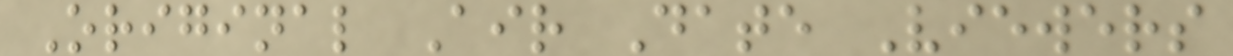Original Air Date Viewers
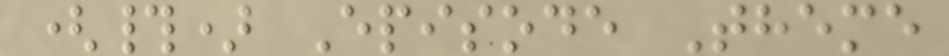(#) Episode Theme
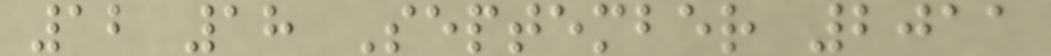12 18 September 2011
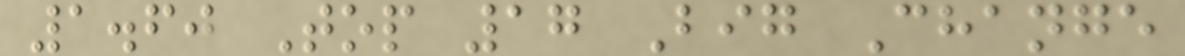1.60 Top 17 Big Change
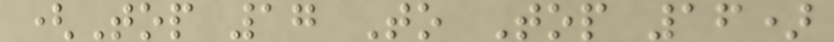(Top 17 To Top 16)
